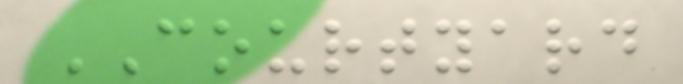COURTYARD
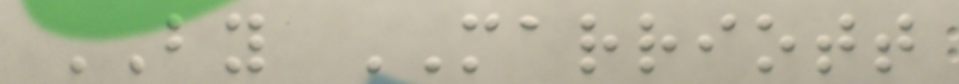BY MARRIOTT
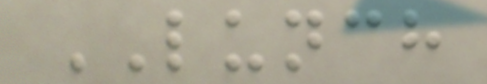LUNCH
